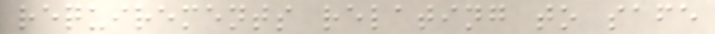requirements relating to safe
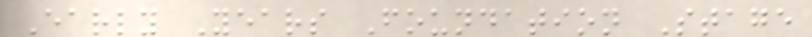Early Years Foundation Stage
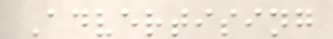Advertising
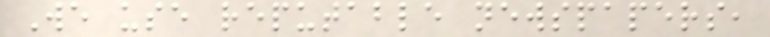We use reputable newspapers,
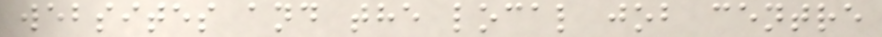websites and the local job centre
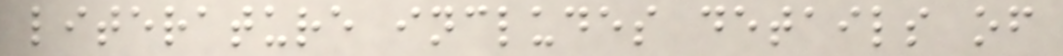literature includes details of
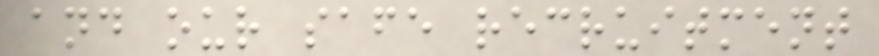and our safe recruitment
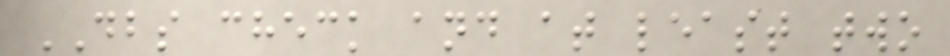DBS check and at least two
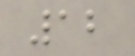12
